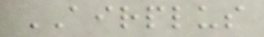AIRPLUS
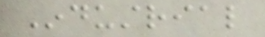Industrial
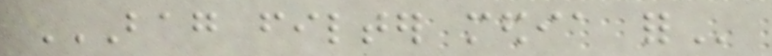BAG FILTER MEDIA FOR
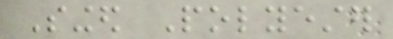Singed Polyester
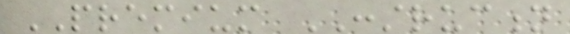PREMIUM CONSTRUCTION
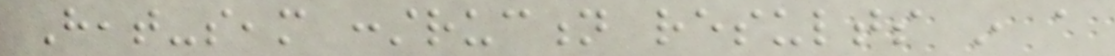Heat-seam construction results in a
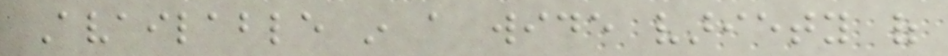Available in a wide variety of
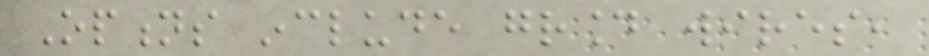Options include ground wires,
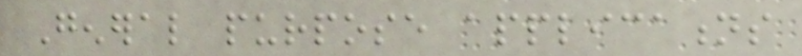General purpose applications
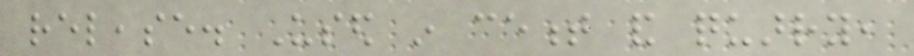release. Used in cement and quarry,
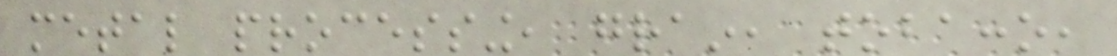metal processing, grain, tobacco,
